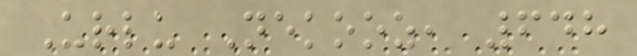Urlu Nekooz, 648
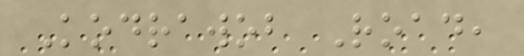Kodrawob Road,
